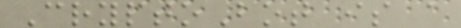CryptoBot is a
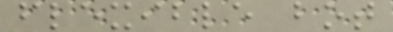flexible bot
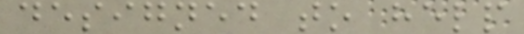designed to help
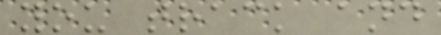you track and
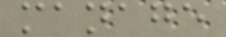manage
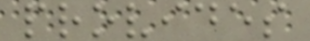provides
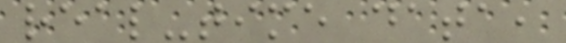real-time data,
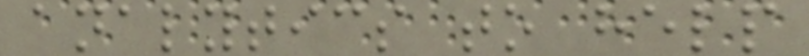analytics to help
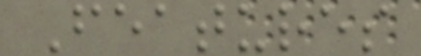Features
